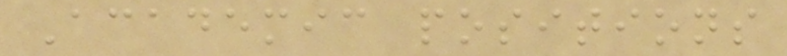Academic positions
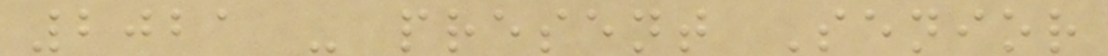2021 - present Senior
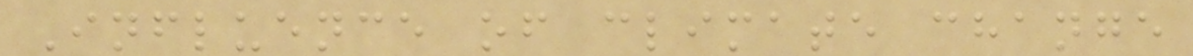Influence of climate change
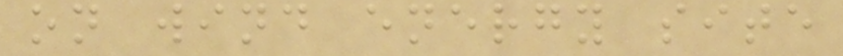on wind energy site
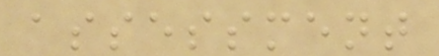assessment
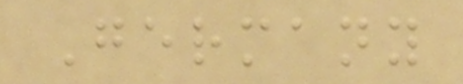Germany
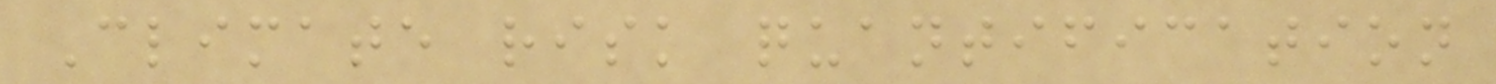Climate risk quantification
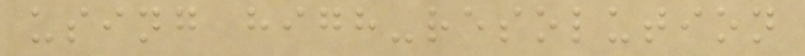using high-resolution
